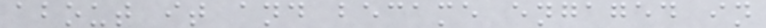about it and became engaged in
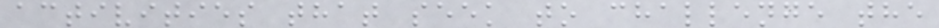activities that seek to challenge the
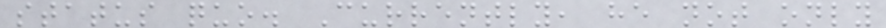status quo. Currently, he not only
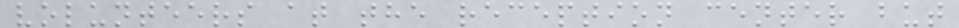volunteers at the reception center but
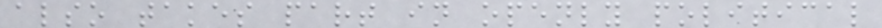also takes part in openly political
